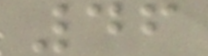46
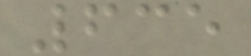635
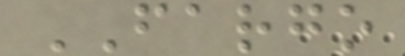FARGO
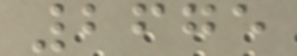2675
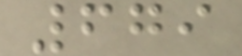679
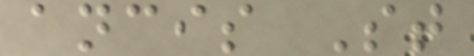ancis St
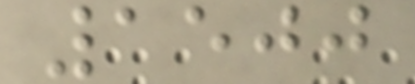1500
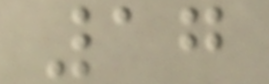17
